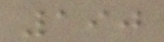190
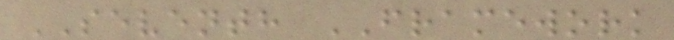SEVENTH FRAMEWORK
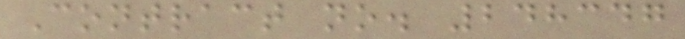Contract no. 248347
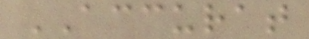ACCURAT
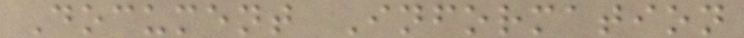Document Information
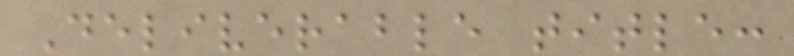Deliverable title:
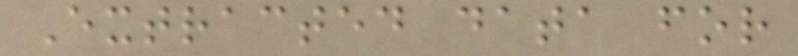Extracted data for
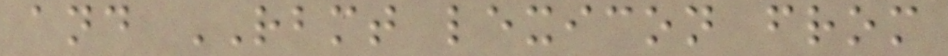and RBMT lexicon from
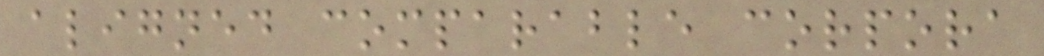aligned comparable corpora
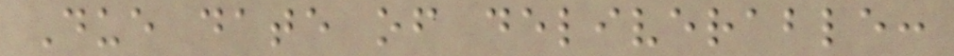Due date of deliverable:
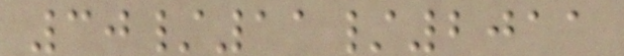30/11/2011
